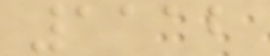1112
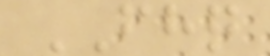FHQ
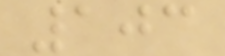103
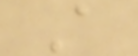A
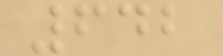642
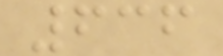636
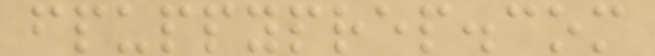fpuppyprep.com
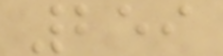259
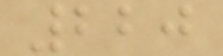220
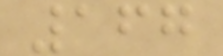167
